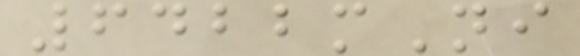6422mNi
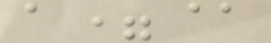a=@
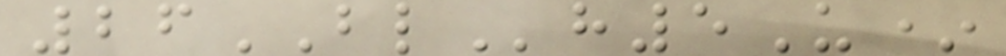26BLh5U*
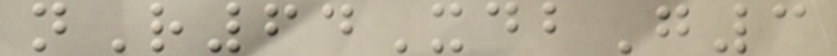nR64XdbG3
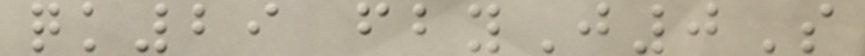qk29 fbyJ0S
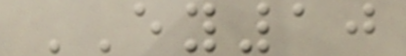EY10
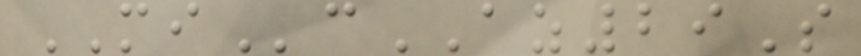MIcAZ29S
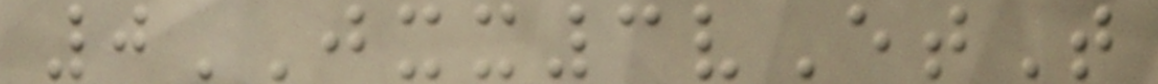0JXX3vEtT
